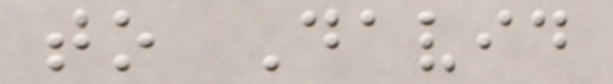to David
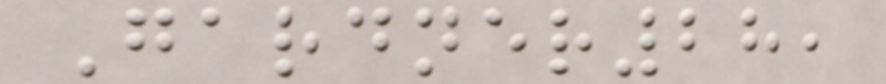Gardner28,
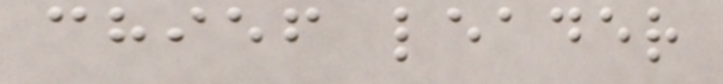chief leader
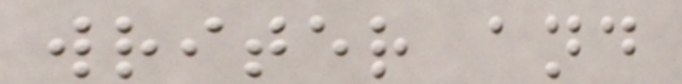writer and
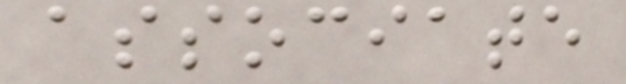associate
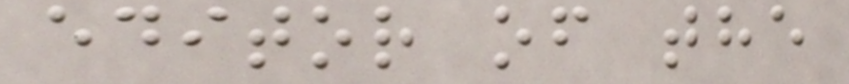editor of the
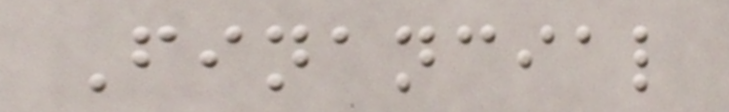Financial
